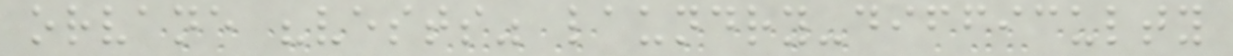orvane "vests" laundry-difficulty
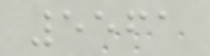5561
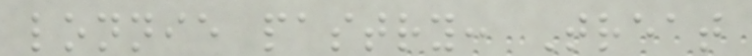lonnie pastry: Treat
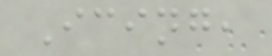Icing,
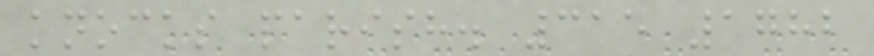knocks parish. 315 1782
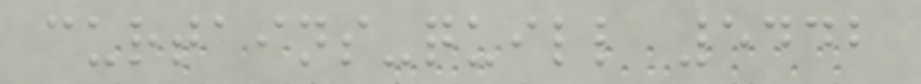curtains-quill 5442
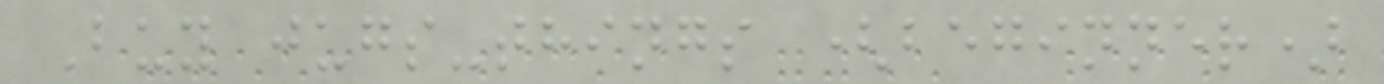Buy jugs-things (beginner)
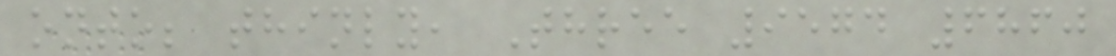onto; thinly, Three 9574 6860
